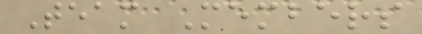Team Members
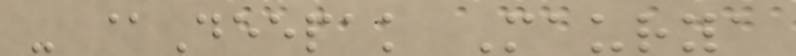- @Deepak Maurya
